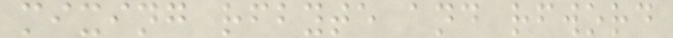mixing rfbyte and rfword
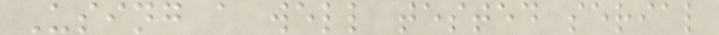Using a well tested serial
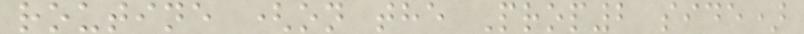routine (on the Prop2 side)
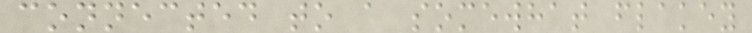connected to a somewhat flakey
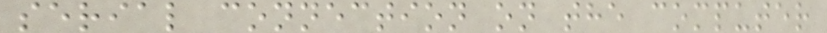serial connection on the computer
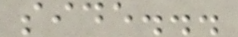side...
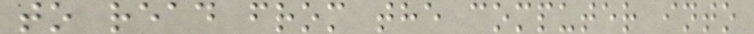to read from the computer into
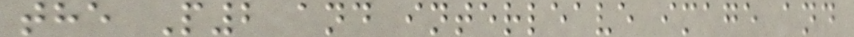the P2 and interleave image and
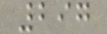297
